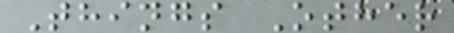Things Other
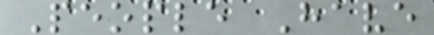People Have
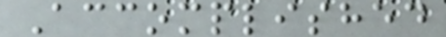Accomplished
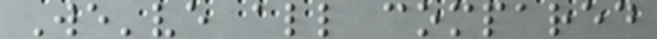We've all compared
